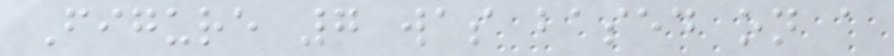Figure 7 was based on a
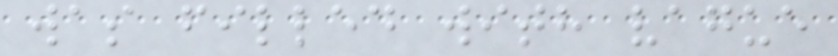was filled with vague
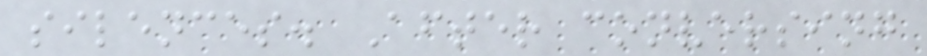silences. After conversing
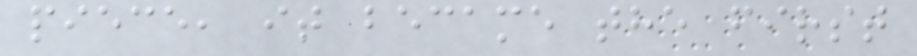piece, it became the first
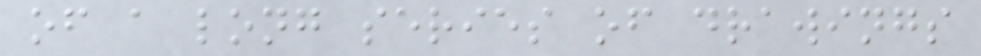of a long series of drawings
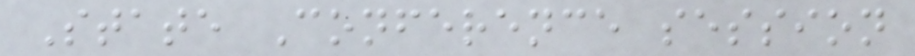State Conference session
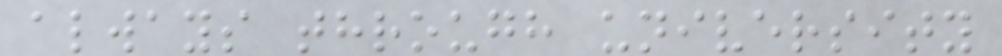always through university
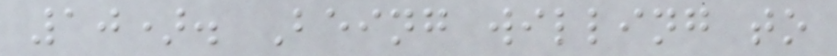10). Being willing to
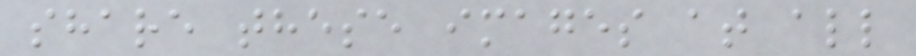share these images at all
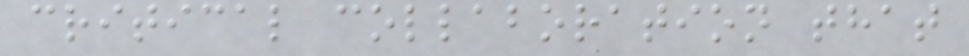critical collaboration that
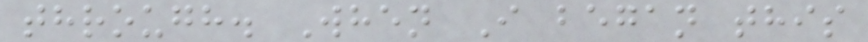through. When I began this
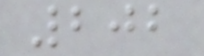202
